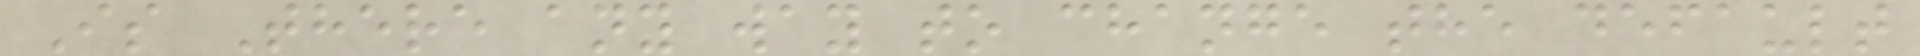Is There any way to change the default
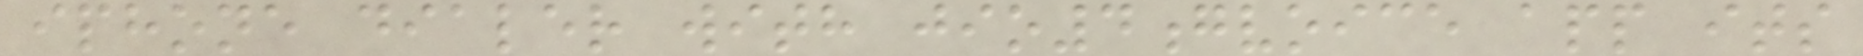iphone dialer with jio4gvoice app its
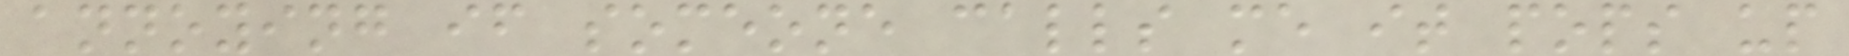annoying if someone calls me it pops up
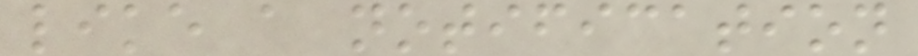like a notification
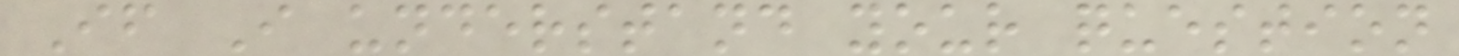If I understand your question
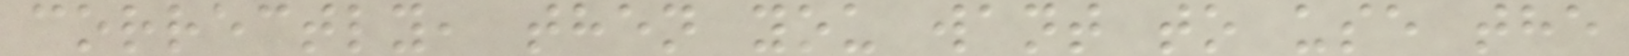correctly, then you want to use the
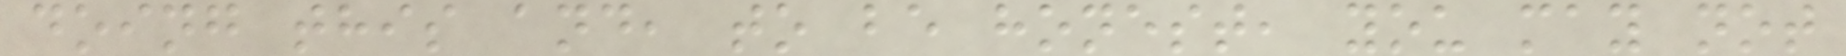doing this and, to be honest, you may not
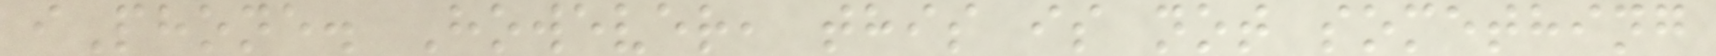iPhone. However, this is not something
